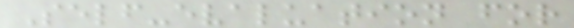Self-evaluation for
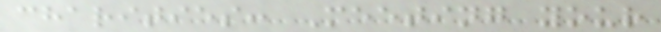charities: Meeting your
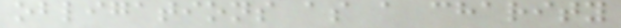obligations as a charity
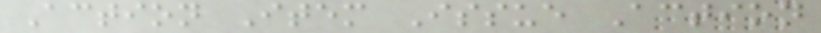Action Item Issue Action
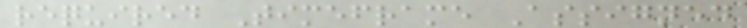required Timeframe Assigned
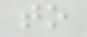to
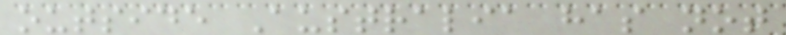outside Australia has not
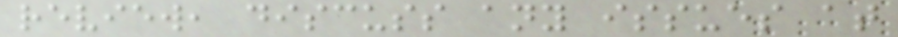review, discuss any issues at
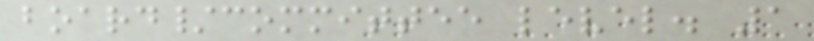board/committee level. 1
